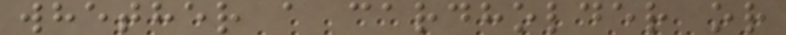whether a cardholder or
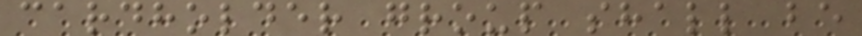cardholder group shall be
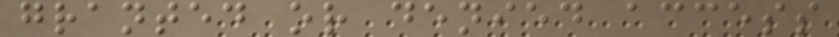granted or denied access
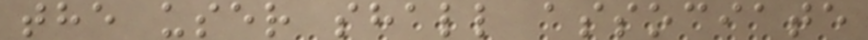the user shall associate
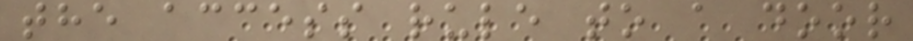the access rule to a door
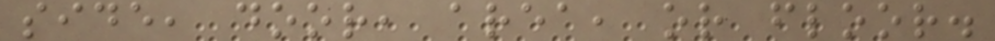side, door, area, or floor.
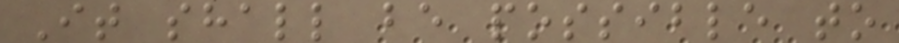It shall be possible to
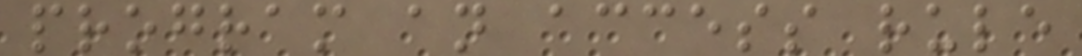program an access rule
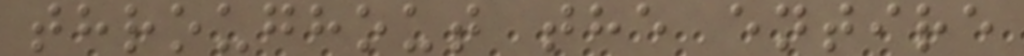throughout the entire
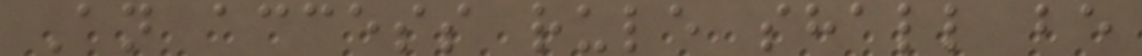An access rule shall be
